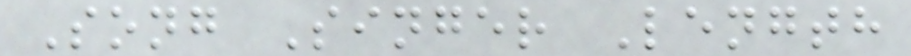Song Singer Length
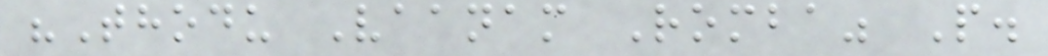"Thodu Vaanam Romba" P.
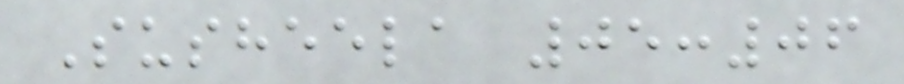Susheela 05:06
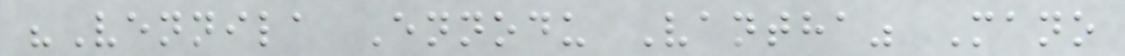"Vennila Ennodu Vantha" Mano
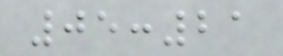05:21
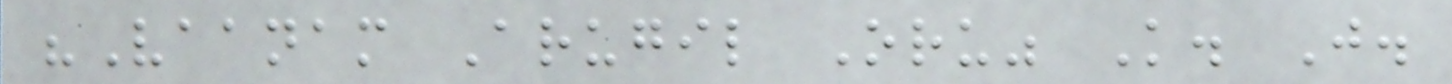"Vaanam Arugil Oru" K. J.
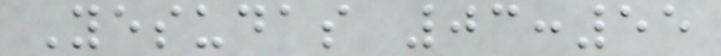Yesudas 03:55
